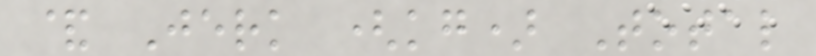& Jerk (kg) Total
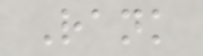Rank
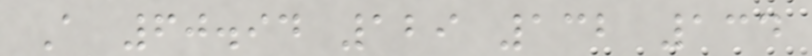A 60.94 129 132 134
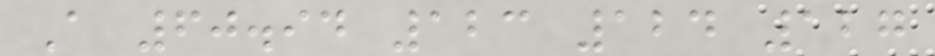A 60.94 123 124 127
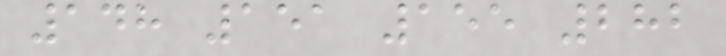148 151 155 282
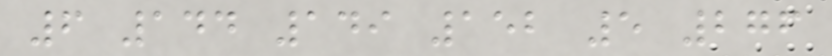6 144 149 152 5 276
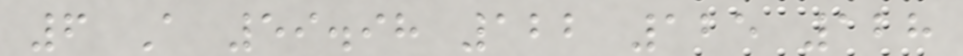6 A 59.98 122 125 128
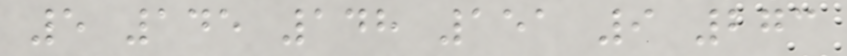5 145 148 151 9 273
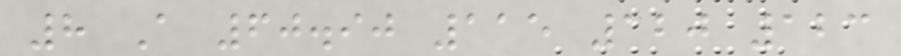8 A 60.90 115 120 123
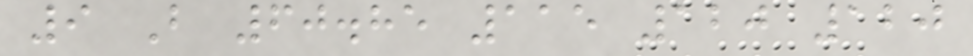9 B 60.85 115 120 120
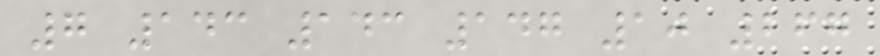7 143 143 147 10 267
